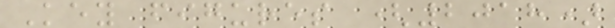Key figures (2018)
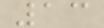13
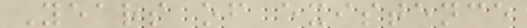Years of existence
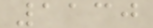1130
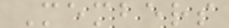Members
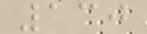130
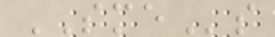SMEs
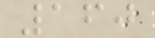160
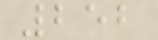252
